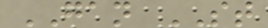GAN ST
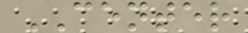CENTER
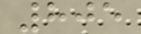805
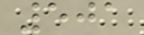501
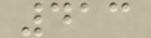413
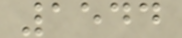1544
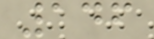146
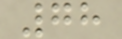78
